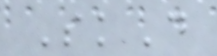SkD
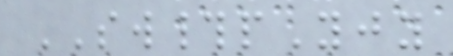SW#pYjy
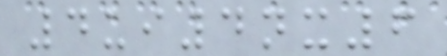4ui4nx6
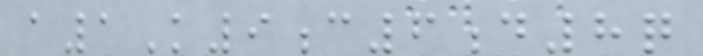a1K9c6d8q
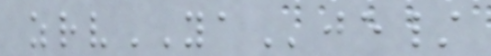zrvYAje/
